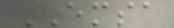EMSA
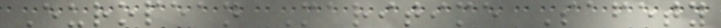European Maritime Safety
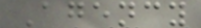Agency
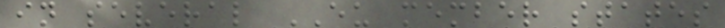in several EU member states
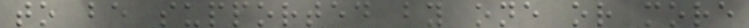to be supported by one or more
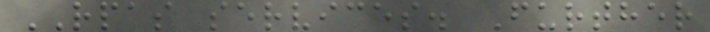RPAS services. Further
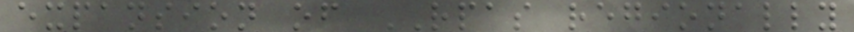expansion of RPAS regionally
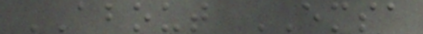ABOUT EMSA
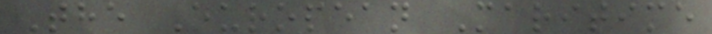The European Maritime
